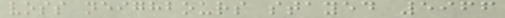voss neighbours stayed 5966
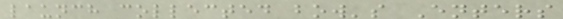launch collected bow's Enters
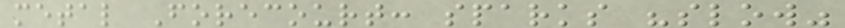metal Forecourt: sparks "slow"
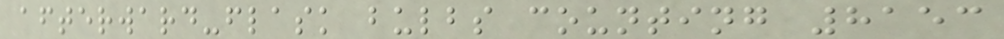afterward-flask bulbs counting 8153
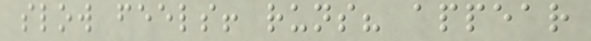slow feels! runs? appear
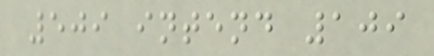509 intend 109
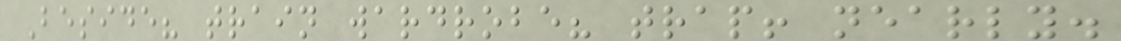Beside? train wardrobe? trap! nearly.
